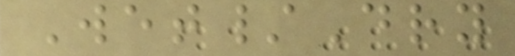Wet/Dry
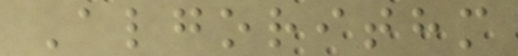Algorithm
